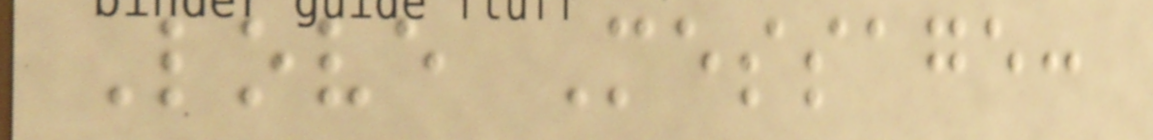Love Message:
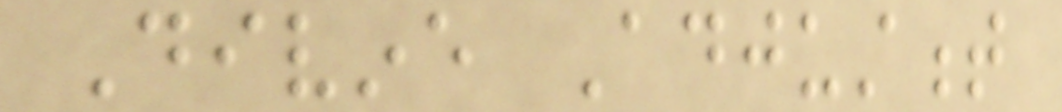Divine Adjustment
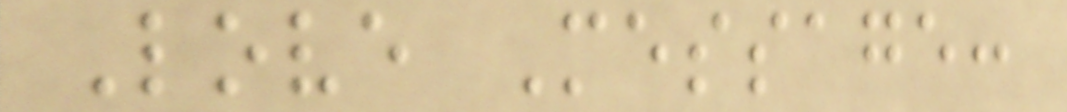Love Message:
